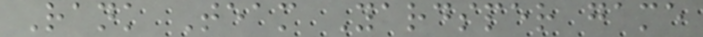Rank Team Yardsper game
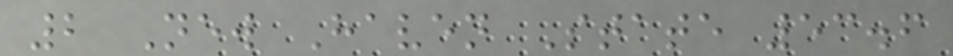2 New Haven State 53.6
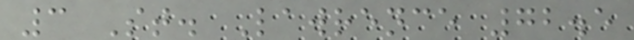3 St. Lawrence 72.5
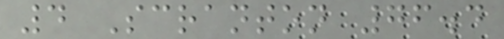4 Scranton 76.4
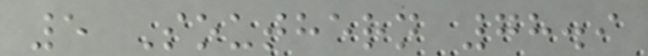5 Southern 78.9
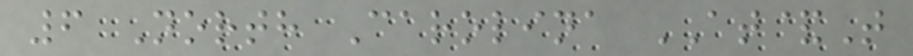6 North Carolina AT&T
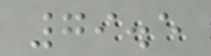79.5
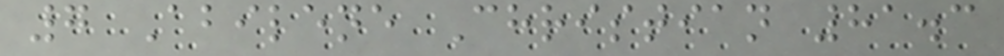7 Abilene Christian 81.3
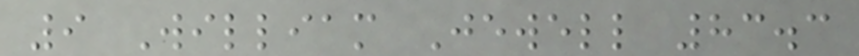9 William Jewell 83.3
